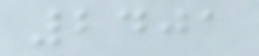2401
